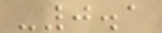-0.1
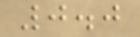0.0
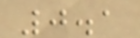0.1
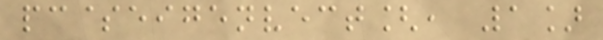pc$eigenvect[, 1]
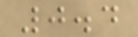0.4
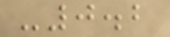-0.2
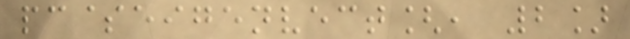pc$eigenvect[, 2]
